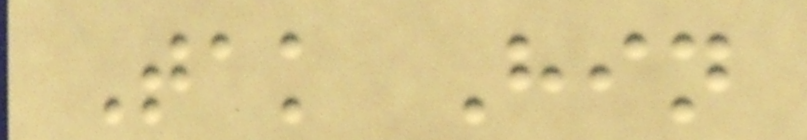Tak Hin
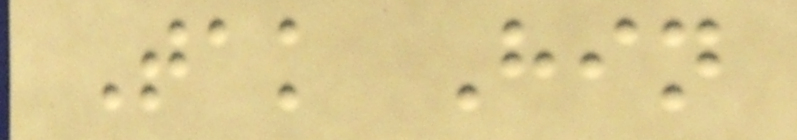Tak Hin
